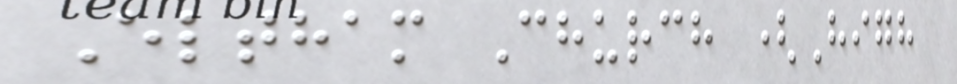Eltham Church (High
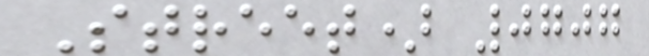Street) 0707
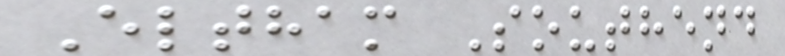Eltham Southend
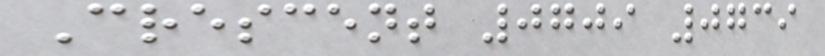Crescent 0709 0739
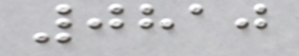0810
